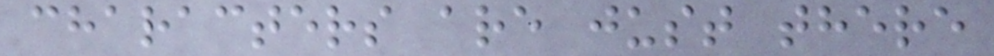characters are just there
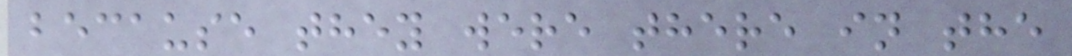because they were there in the
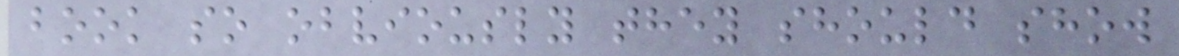book so obviously they should show
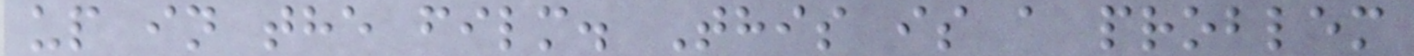up in the film. This is a problem
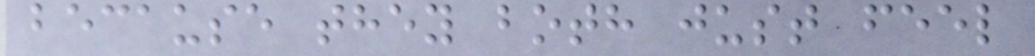because they both just feel
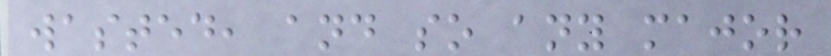wasted, and so any major
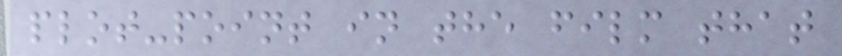plot-point in the film that
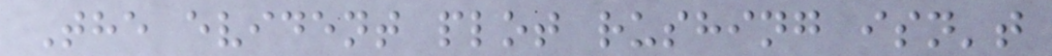The evident plot rushing isn't
